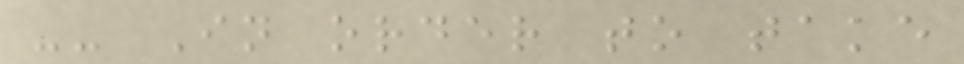-- In order to take
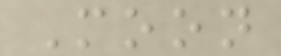Moon
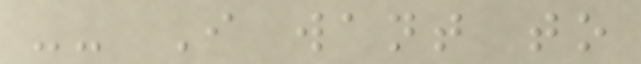-- I want to
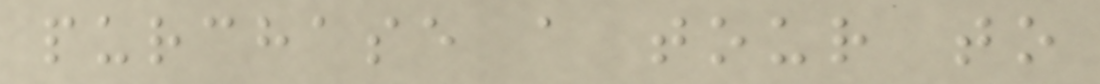purchase a tour to
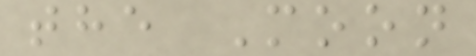the Moon
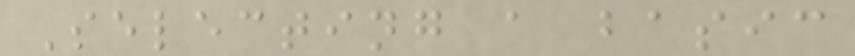Selecting a basic
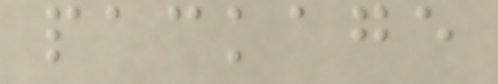package
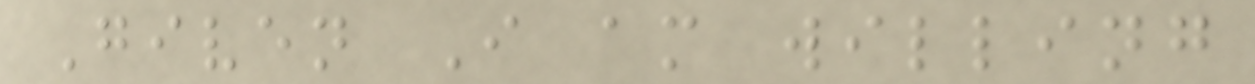Given I am willing
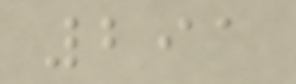291
